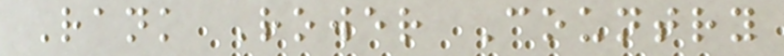Rank Rower Country
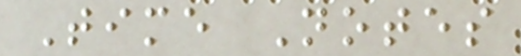Time Notes
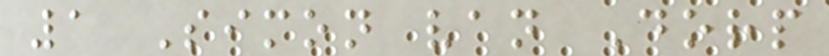1 Simon van Dorp
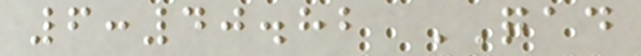6:40.82 QAD
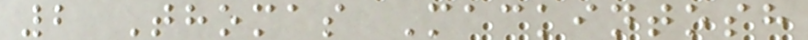2 Thomas Mackintosh
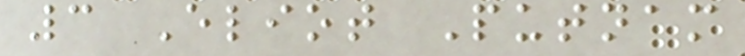3 Eliot Putnam
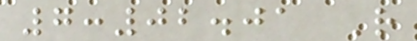7:02.01 R
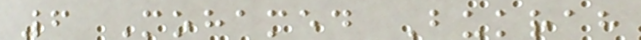6 Mohamed Bukrah
